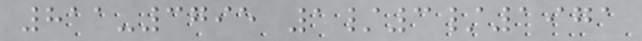811-3795 1/3/1971
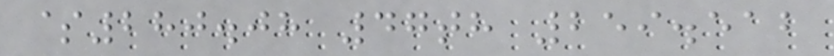$280.08 47th 259.512
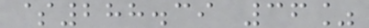$288.39 36%
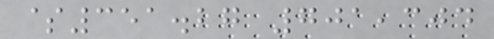$351.27 701,304
